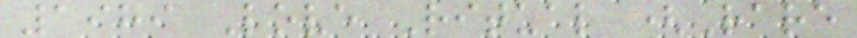1989 Love Ritual (Rare
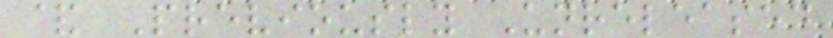& Previously Unreleased
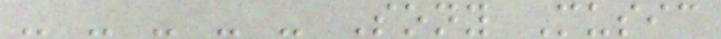- - - - - Sony Music
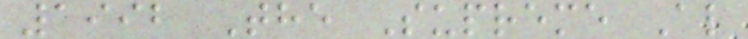1992 The Supreme Al
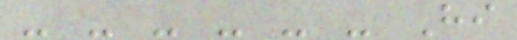- - - - - - Hi
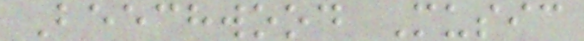Beechwood Music
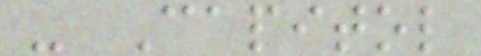- Capitol
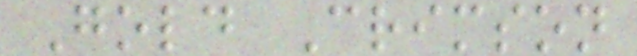Gold Crimson
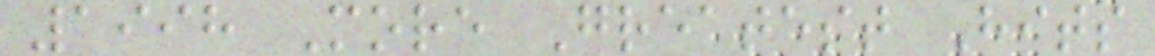1998 More Greatest Hits
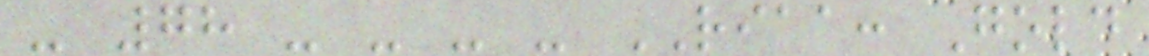- 78 - - - - RIAA: Gold
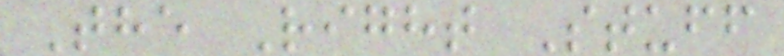The Right Stuff
